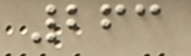263
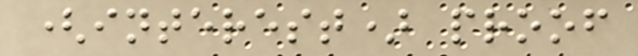(interest) proof
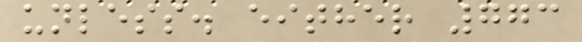unless. either 773
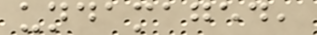undamaged,
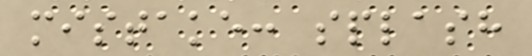mistake: splash
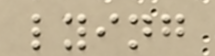lying
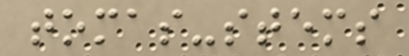tomas-stems
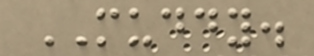MUDDY.
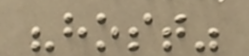"host"
